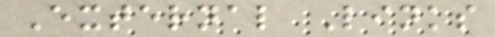External Links
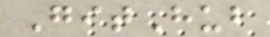GitHub
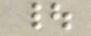|
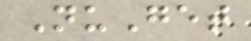NuGet
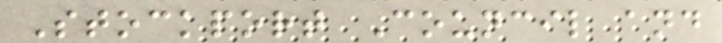Stockport Council and
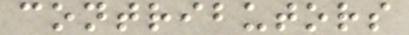contributors
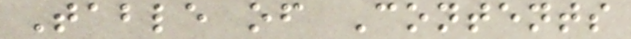Table of Contents
